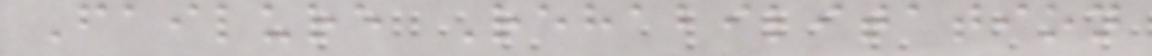Failure Rehabilitation
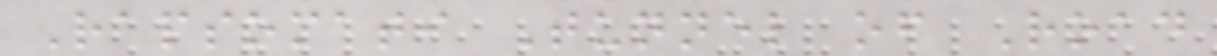Rapsomati Tunnel of Road
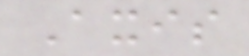Axis
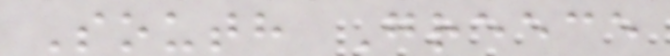South Greece
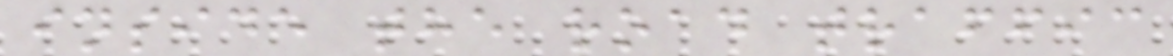inside the road traffic
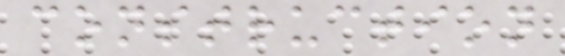construction
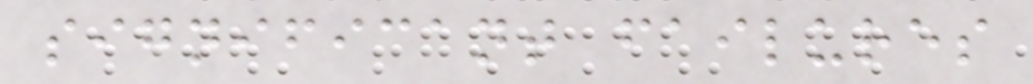significant failures
